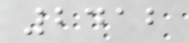2412
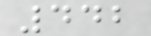442
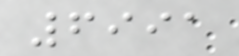6991
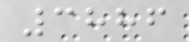3886
